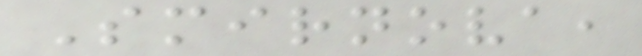Smirnova,
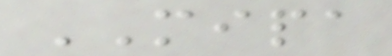MIPA
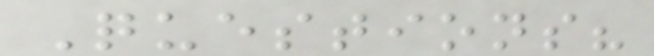Questions?
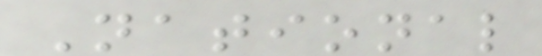National
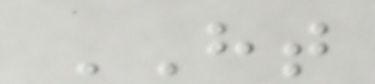HT
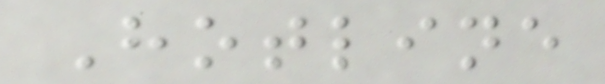Hotline
